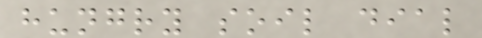hungry soil dial
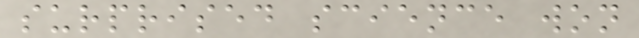surprised science won
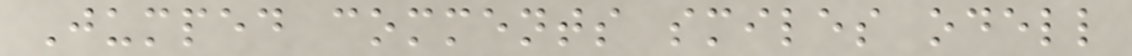Jumped comments smiles odell
